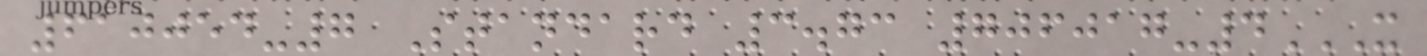610054-7 Standard 3.73 706017-4X
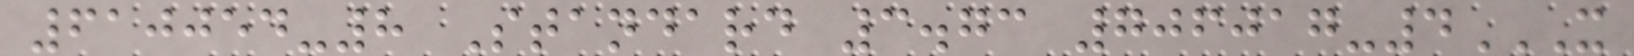610054-8 Standard 3.73 706017-4X
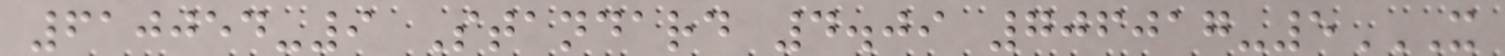610054-9 Standard 4.09 706017-5X
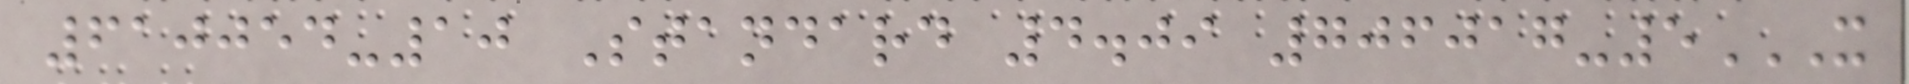610054-10 Standard 4.09 706017-5X
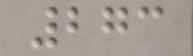273
